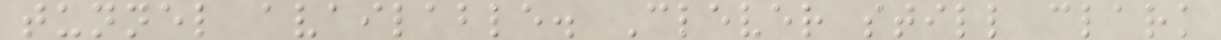tunnel available. Clever still clark
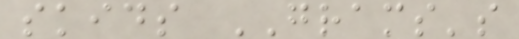skids GRAMS's
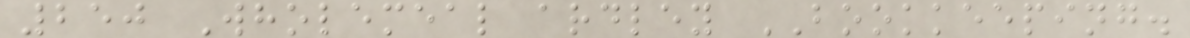250 Wholemeal ardley BOOKKEEPING.
